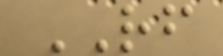RF
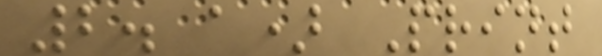2. a) Print
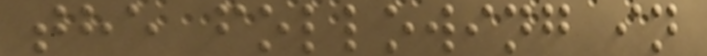the following in
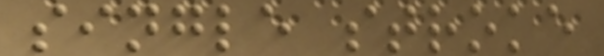single stroke
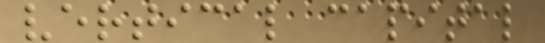vertical capital
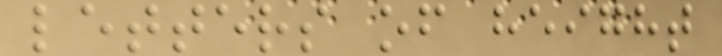letters of height
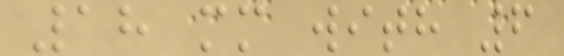18 mm with 6
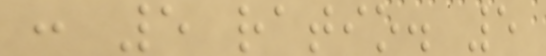: 5 ratio. 5
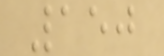150
